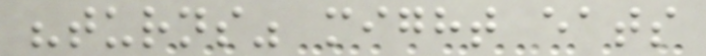"turns" might eats
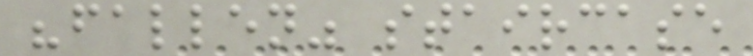"fallen" staircase
